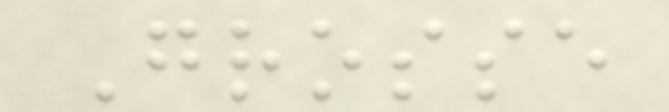Grosse
